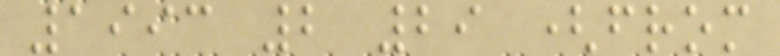1993 2 29 (from
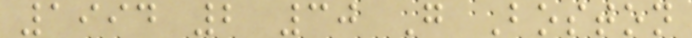1994 2 30 G Boston
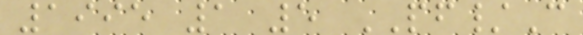1995 1 5 PF/C
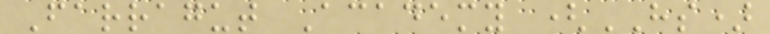Farragut Academy (HS)
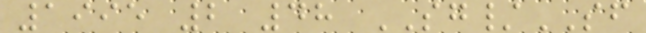1995 2 48 SG/SF
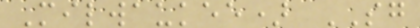Milwaukee) SG
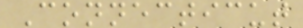Connecticut
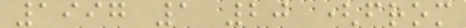1997 1 20 (from
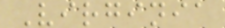Virginia
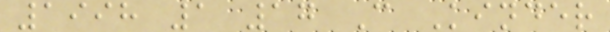1998 1 17 C Kinder
